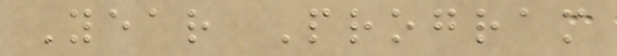Year Program
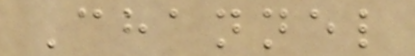Channel
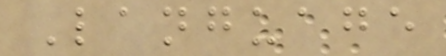Language
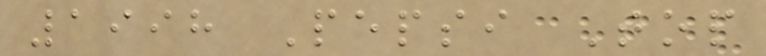1998 Pepsi Top
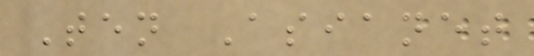Ten Asianet
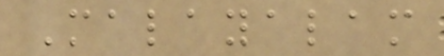Malayalam
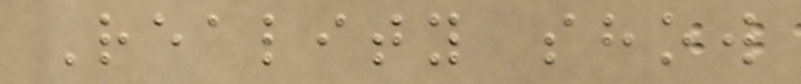Reality show
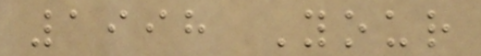1998 Your
